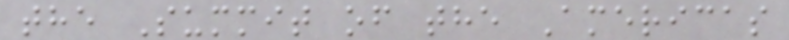the Summit of the Americas
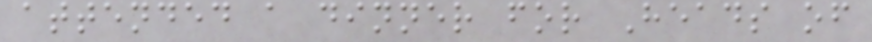attended a dinner for Heads of
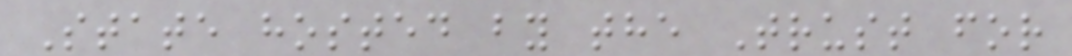State hosted by the Trust for
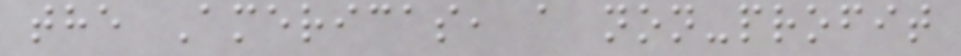the Americas, a non-profit
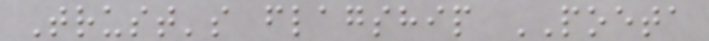Trust's flagship POETA
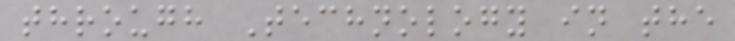through Technology in the
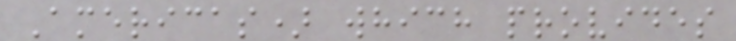Americas) which provides
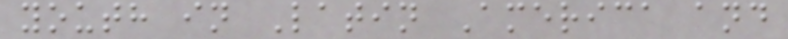youth in Latin America and
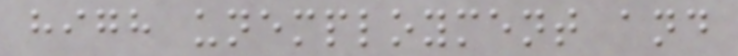high unemployment and
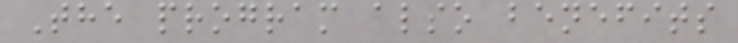The program also benefits
